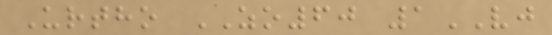Urtho ZO60 1VJ
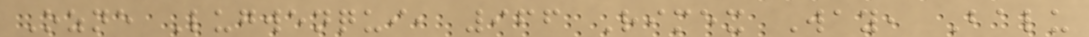Ozne Lugwenqui, 966 Rimex Way, Balu
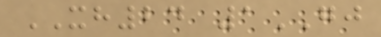XH24 1GJ
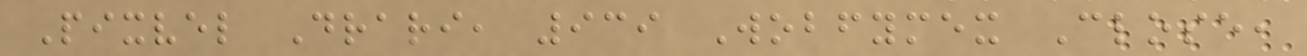Pixvel Drari, 939 Wobfymex Close,
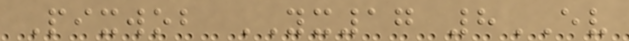Pixwob YX17 8EV
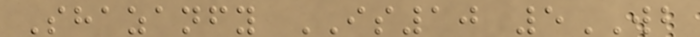Shazanfy IS10 5WB
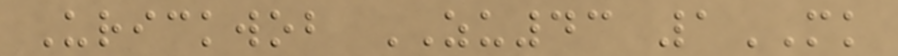Urickwob ZU43 1MK
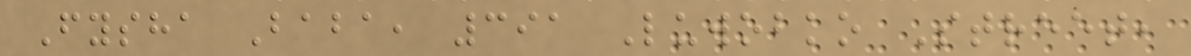Fysha Baba, 391 Luwobko Street,
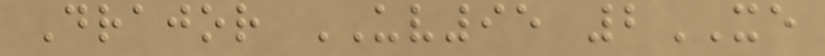Drajor UV95 2XE
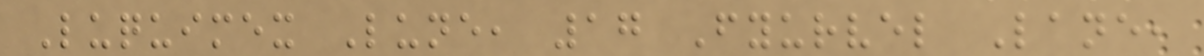Luquimex Lune, 17 Fyurvel Lane,
